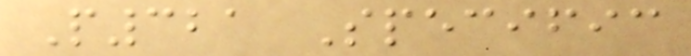P321 Specific
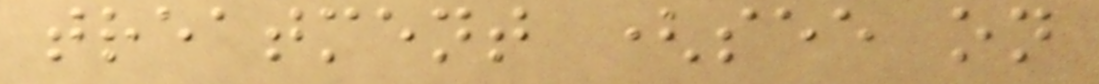treatment (see on
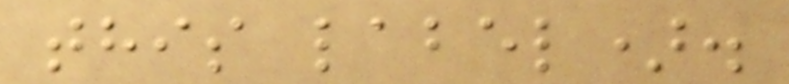this label).
